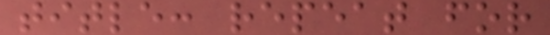title: repeat for
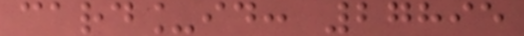card_id: 27895
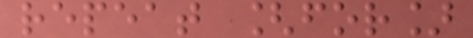repeat [for]
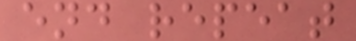end repeat
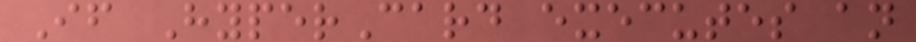If HyperCard executes an
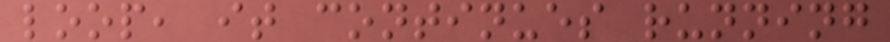loop, it continues running
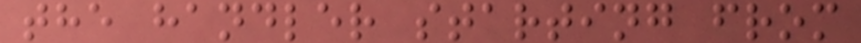the handler starting from
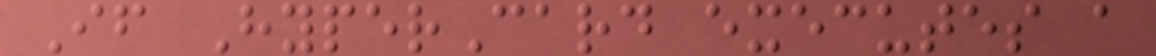If HyperCard executes a
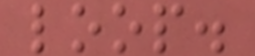loop.
